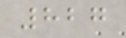827
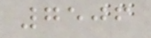7506
